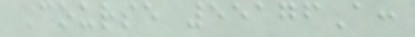Course 55176A:
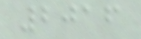2016
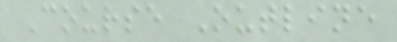Course Outline
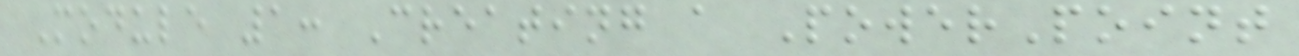Module 1: Creating a PowerPoint
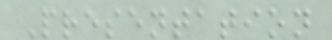Presentation
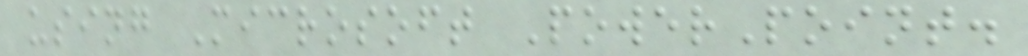using Microsoft PowerPoint.
